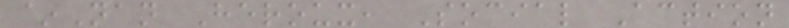~Nan Heroux, Social Action
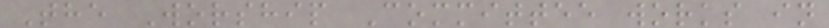The Worship Committee works in
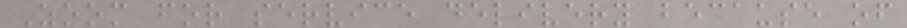Zoom for service delivery because of
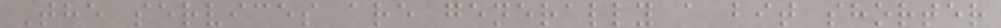The services are generally a bit shorter
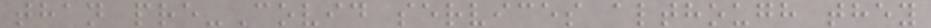than pre-Covid services although they
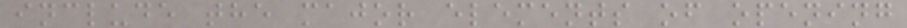include the major elements of opening
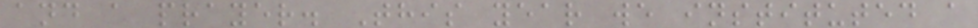and a prayer. This year we instituted a
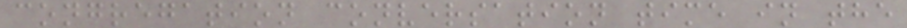congregation conversation time in the
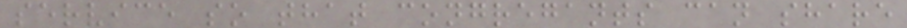service so that congregants can share
